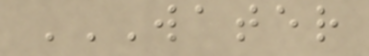WATER
